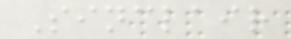Sinclair
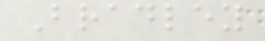Bradley
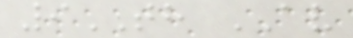9TH AV
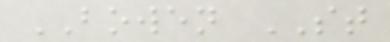BOWEN ST
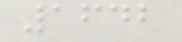1642
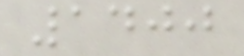1400
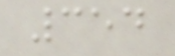354
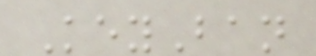KeyBan
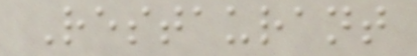Restaurant
